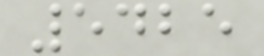5425
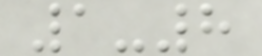1-8
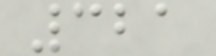321
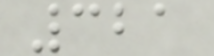321
